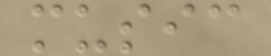music
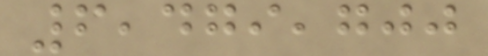6,479,700
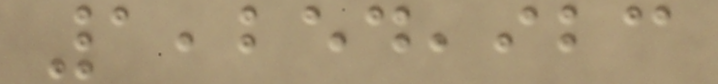1,254,923
